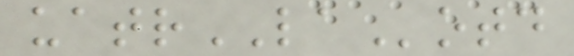uatrLAotd
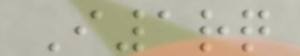I1rq
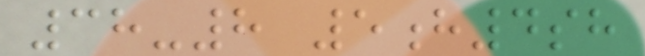38-8 5h4sh
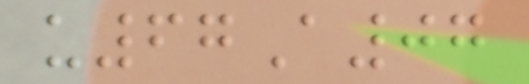u67A07
